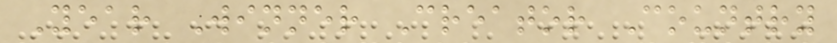Year Winner Creator Country
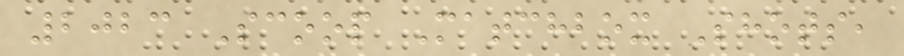2023 Scoop Matchbox Shots,
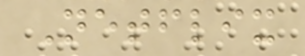Netflix
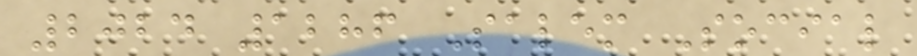2024 1286 Salem Social
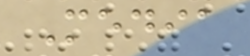Media
